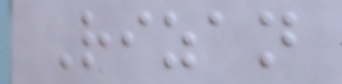Rizan
